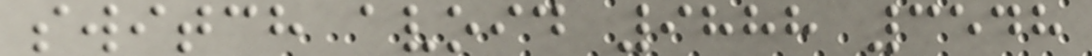switch avoid 9888 3548
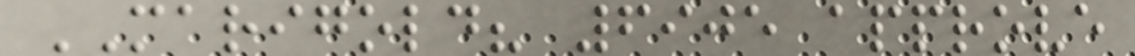MARIGOLD? 6905 approve
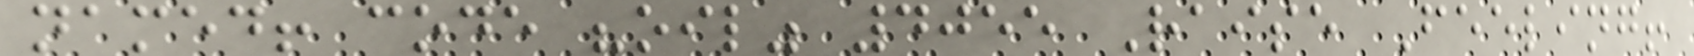named! code "oil" 4055 Raise Feeling!
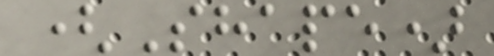(Shape)
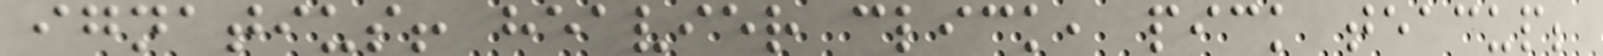ignatius! heavier click, pick teacup;
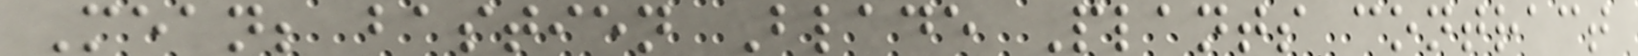Mean; bastien Blade Plants contract
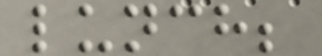lunch;
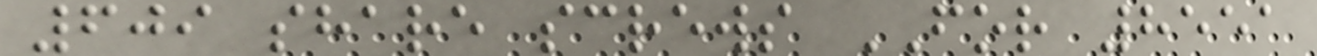609 share screws FOR 8551
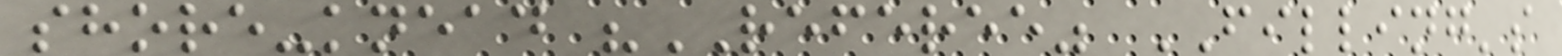shore-knead "REFEREE" FILLING's
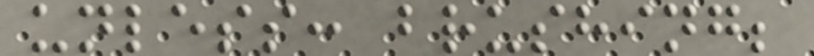unless: brushing;
